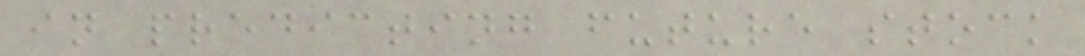in predicting future stock
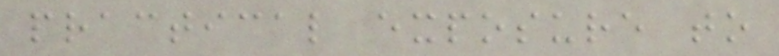practical exposure to
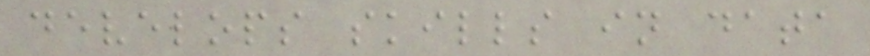develops skills in data
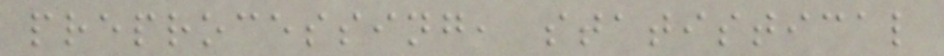preprocessing, statistical
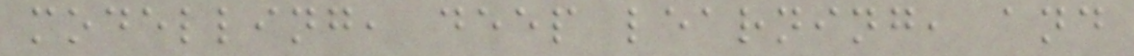modelling, deep learning, and
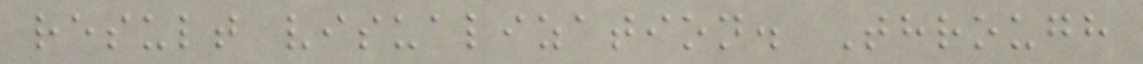result visualization. Through
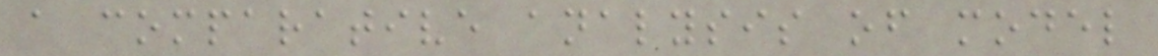a comparative analysis of model
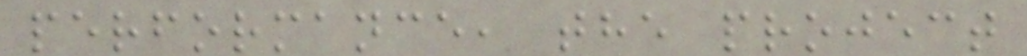performance, the project
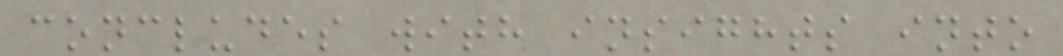concludes with insights into
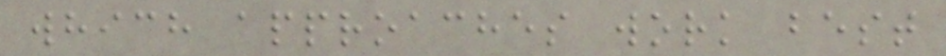which approaches work best
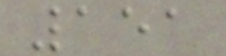151
